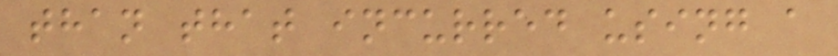than that incurred using a
